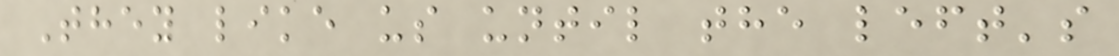They like us until the left's
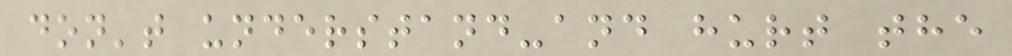don't understand-and hurt the
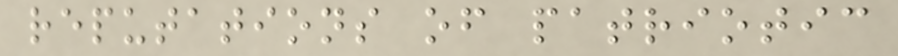reputations of patriotic
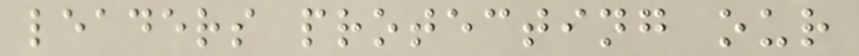leaders protecting our
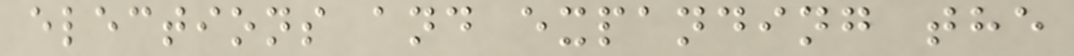elections and expanding the
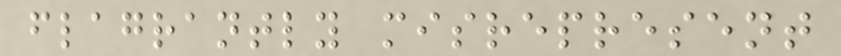flagrantly misrepresent
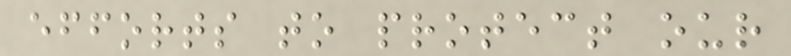efforts to protect our
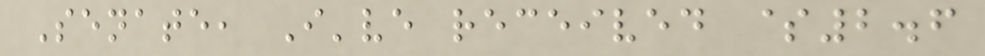Senate, I've received $2.6
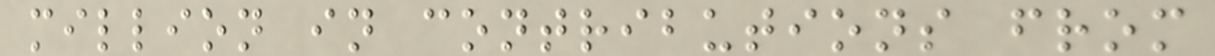million in contributions from
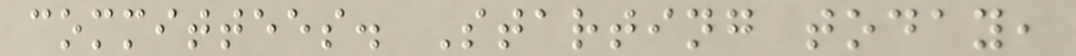committees. Starting today,
